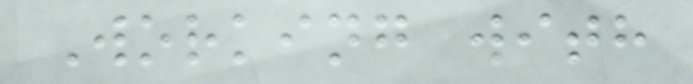Working with
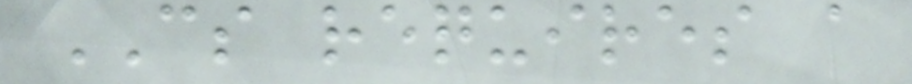CS requires a
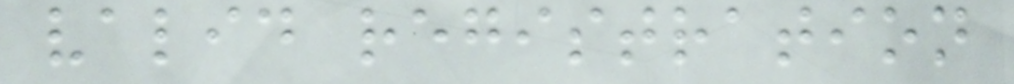valid registration
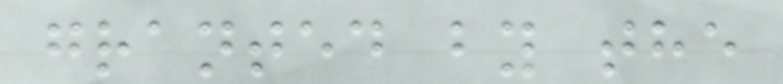granted by the
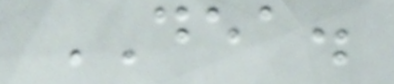DEA.
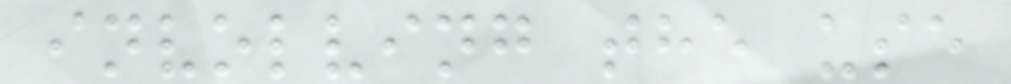involving the use
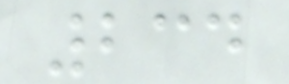234
